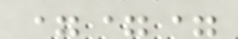===
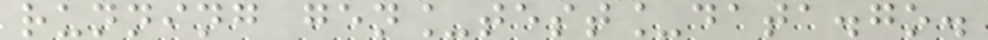running gen_test_data.go.
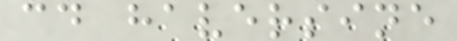cd haversine
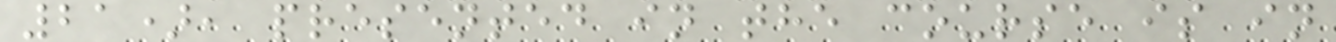21), presented in the course is in
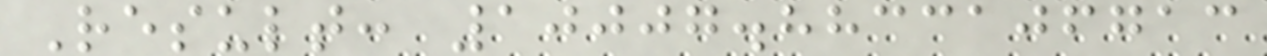Result: 10007.8833106713
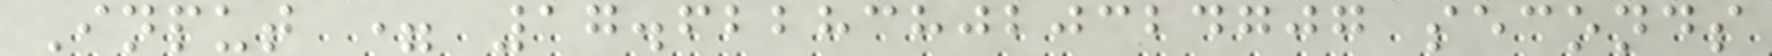Input = 17.622838020324707 seconds
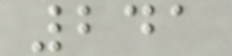241
